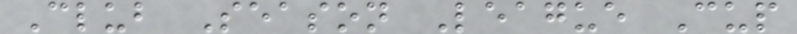Club Season League Cup
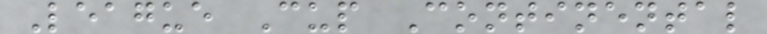League Cup Continental
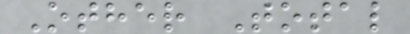Other Total
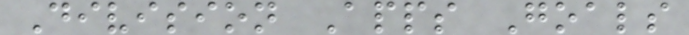Division Apps Goals
